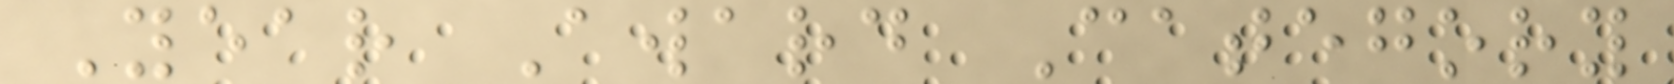Year Award Category
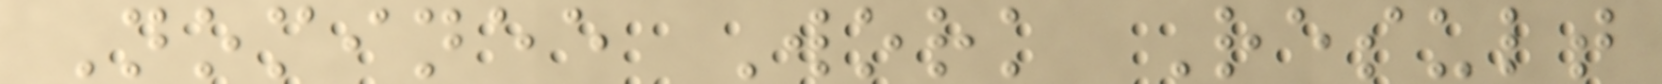Nominee Work Result
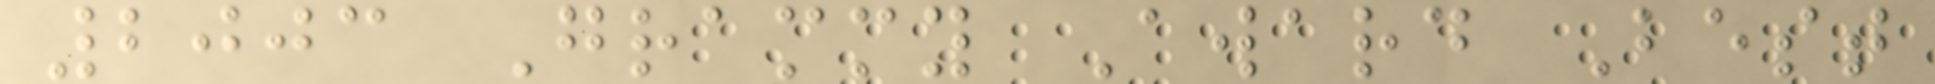2003 Grammy Award Best
